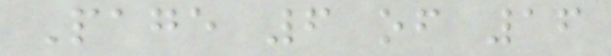Page 6 of 16
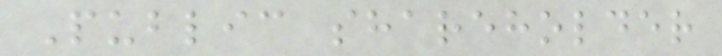Public shareholder
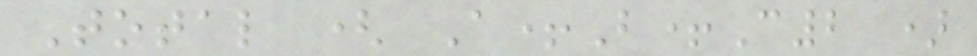Total ( A+B+C2 )
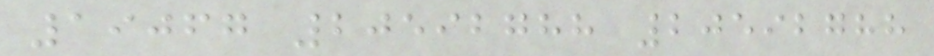19067 20592788 20592788
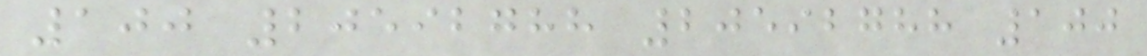100 20592788 20592788 100
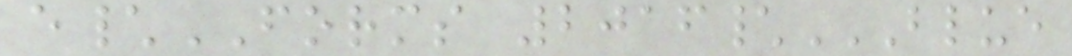e\FORMS 2016\BLUE
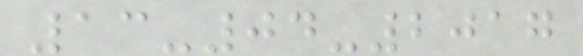13-04-2017
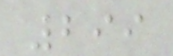299
